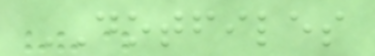DOTFILES
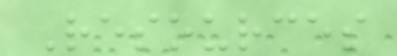Resources
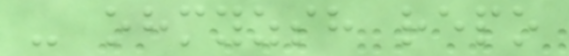- ohmyzsh repo
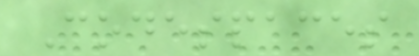Codespaces
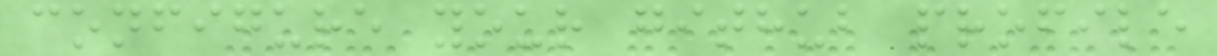configure your github profile
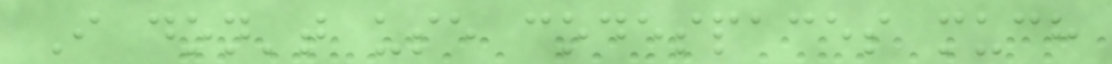I don't use codespaces much
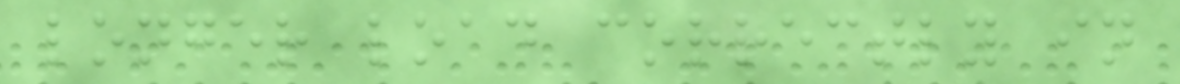longer load correctly in
